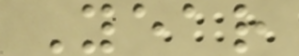Year
